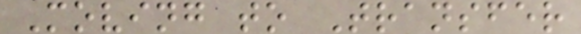Moving to Transfer
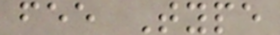fee Type
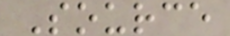Source
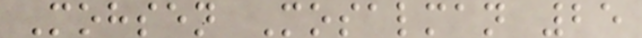Mohsen Mosalman 25
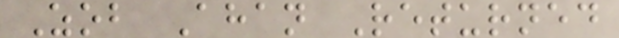Zob Ahan Returned
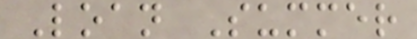Loan Summer
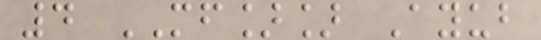4 MF]] Ayub
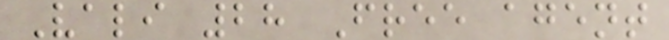Vali 28 Free agent
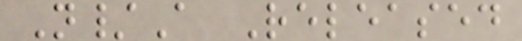N/A Released
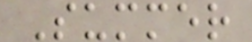Summer
